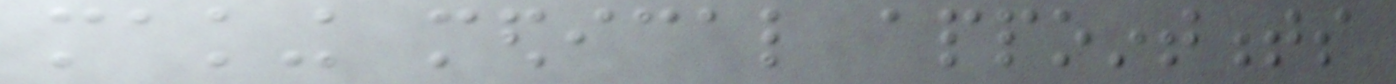making medical appointments
